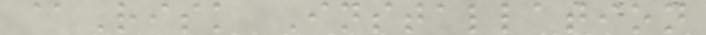@Risk Installation
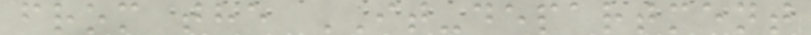from the IT-department
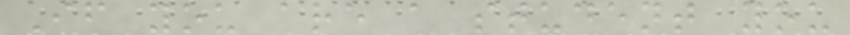If you are a student you
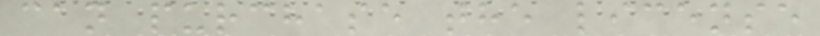can purchase the license
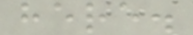here.
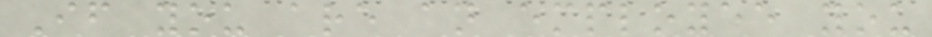If you are an employee you
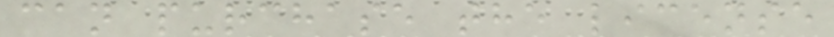can purchase the license
